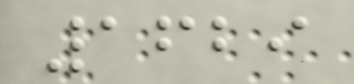1629
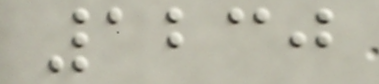1230
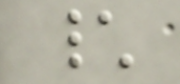\
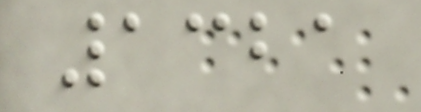1321
